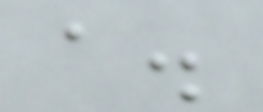a.
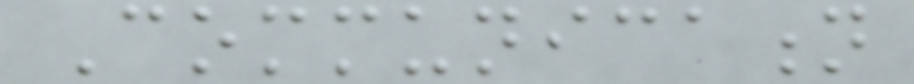Communication
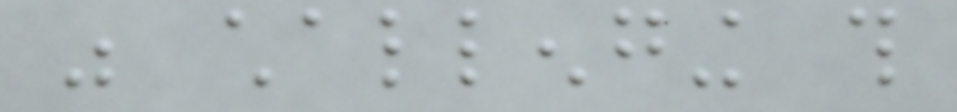was challenging this
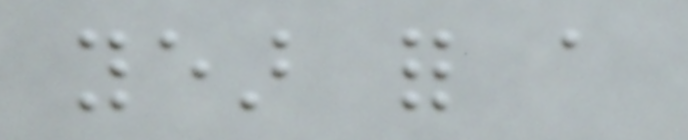year for a
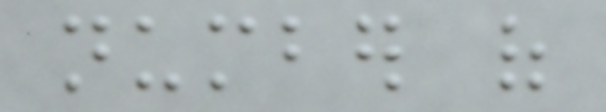number of
